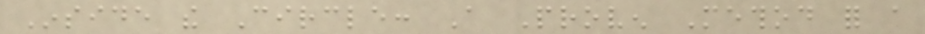Inside the Circle: A Proven Method for a
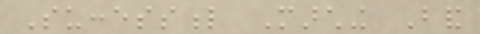Successful Marching Band
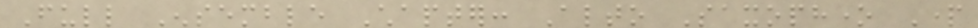Full Ensemble Chapter: Alto Saxophone Part
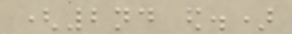(2nd ed.)
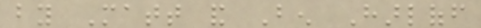by Matt and Ben Harloff
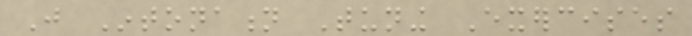Just Intonation Tuning Exercises
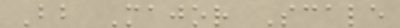Bb Major Scale
